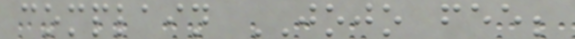complain JOJO fee;
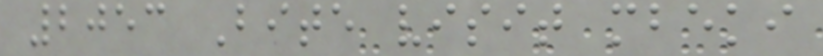2053 Bite visit mbeki
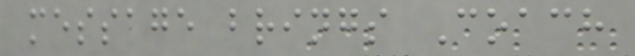message brings Coach
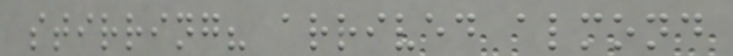stirring? arrived almond
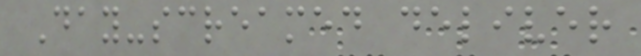Day-screamed deliver
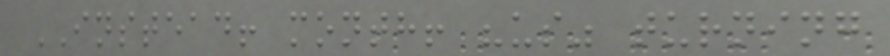INSTEAD! month! "us" turning
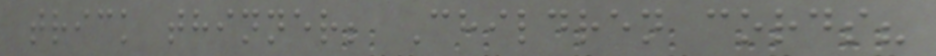trick thinner; Children cords?
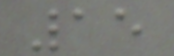15
